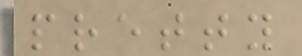pretty
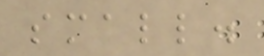small.
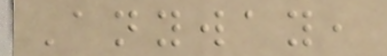Anyway,
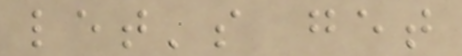let's get
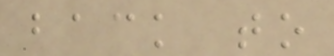back to
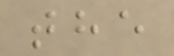the
